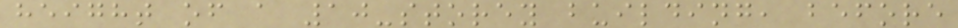height of a 10-storey building, before
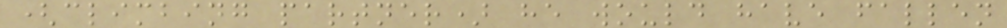(climbing partner) he would have fallen
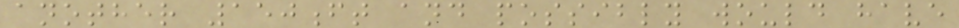another 150ft and possibly would have
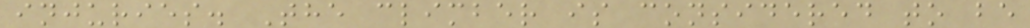injuries. The climber is considered to be
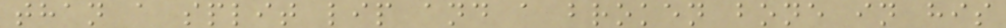than a split lip and a broken bone in his
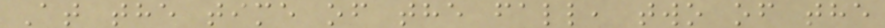At the time of the fall, two of the
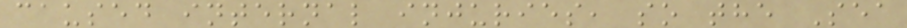caused internal injuries, so the Sea
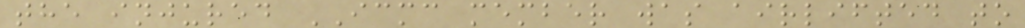the injured ICMC member was airlifted to
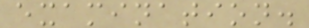examination.
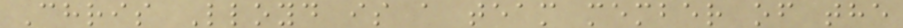Chris Lloyd is a team member of the
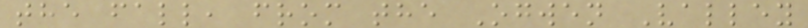the fall, from the Ogwen Valley
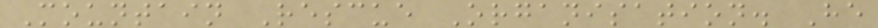Mountain Rescue Organisation. He
